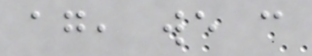again, we can
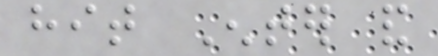hit Enter and
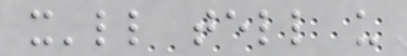it'll tell us
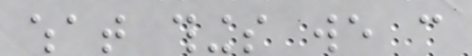what things we can
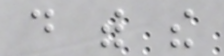do with the
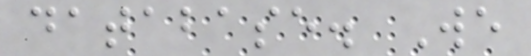database. We
